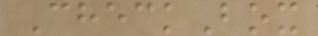CheckBox
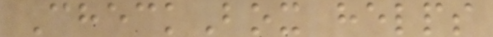CheckBox helps
